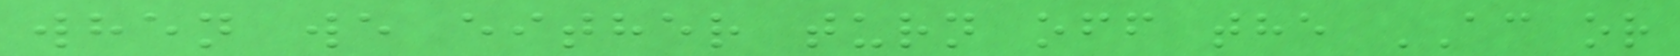when we either turn off the AC or
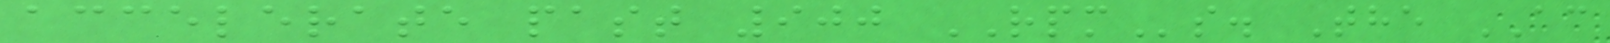accelerate past 900 RPMs. The AC
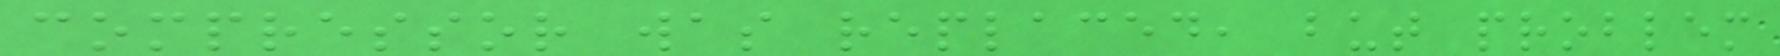compressor was replaced, but problem
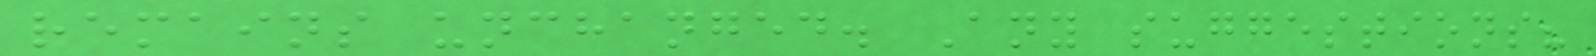remains unchanged. Any suggestions?
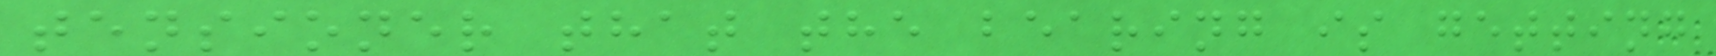tensioner that the bearing is getting
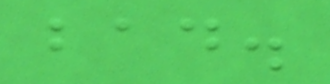bad.
